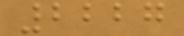2227
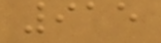915
